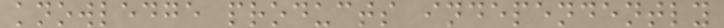knowledge products independently
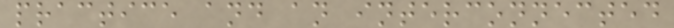practice and an interconnected
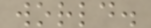world.
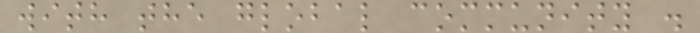with the global community .
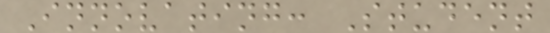Innovating: Student
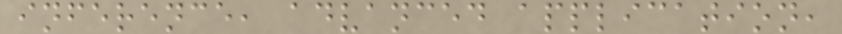inference, advanced application,
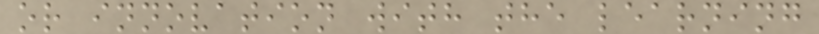or innovation with the learning
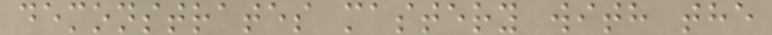demonstrates mastery with the
